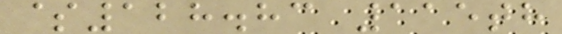$128.83 115th
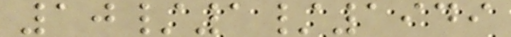10/1/1949
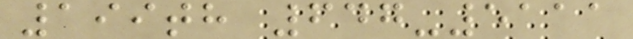199th 647-5111
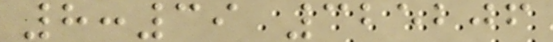8:39 325206
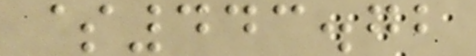$443.72
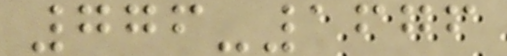776-1676
